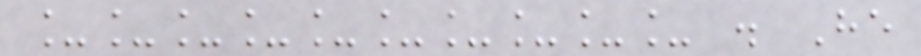__________ . He
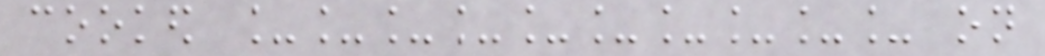cooked __________ on
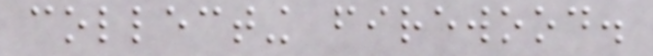collecting firewood.
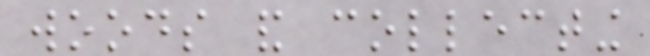woods and collecting
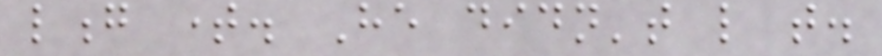long time. He didn't like that.
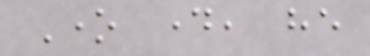One day, he
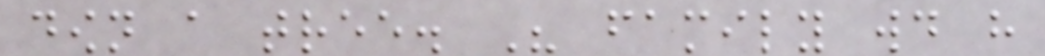down a tree. His family would have
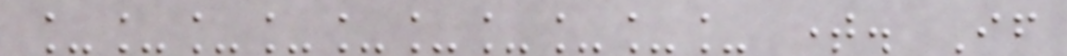__________ time. If
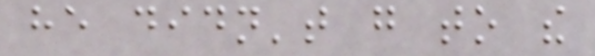he didn't go to the
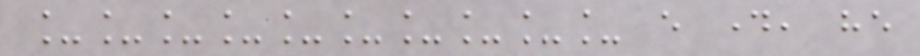__________ every day, he
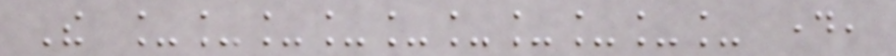The __________ day,
